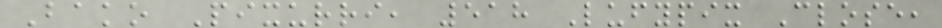Bako Pixurri, 518 Lufypix Close,
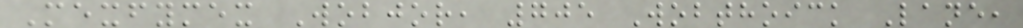Mexfymex Wobjor, 705 Wobthoick Lane,
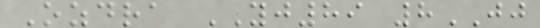Ozdra YJ89 8JJ
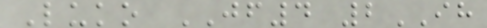Luko JF4 2IH
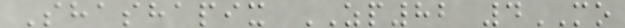Shashapix ZP82 4MO
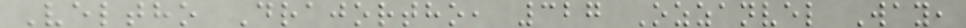Veltho Drajortho, 327 Ozzanvel Way,
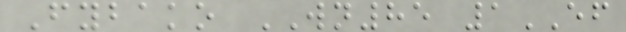Fybako WN85 1EF
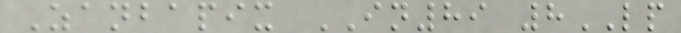Zanbapix IN89 8LP
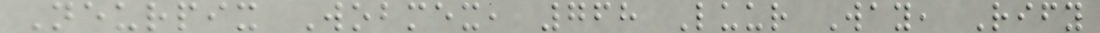Neurpix Wobmex, 768 Luur Way, Rify
